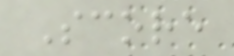Score
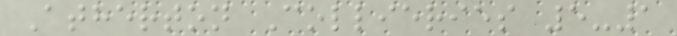Atherton Collieries 5-1
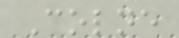Colne
